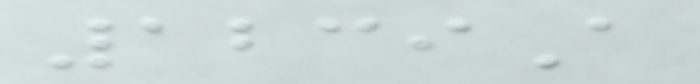1239A
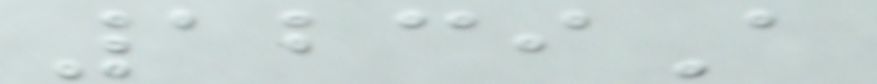1239A
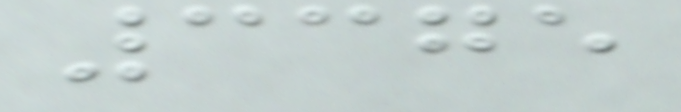3375
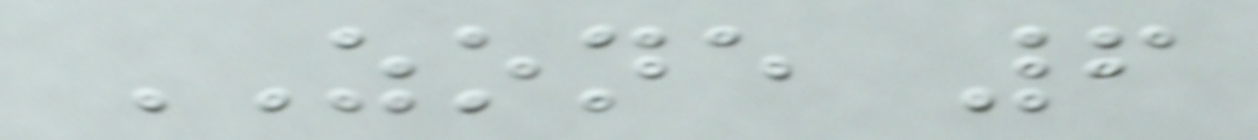ZONE 6
